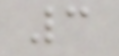3
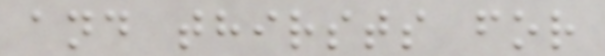and thirsts for
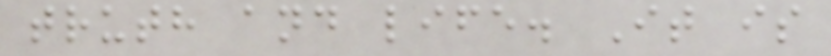truth and life. It is
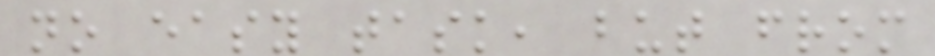no easy task, but from
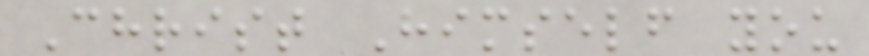Christ Himself you
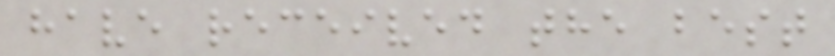have received the best
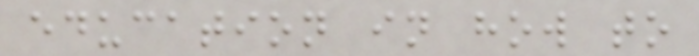education in how to
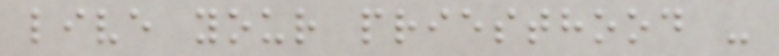live your priesthood -
